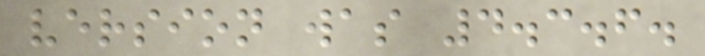version was 4.3.6.
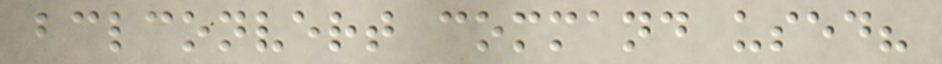bclconvert command used?
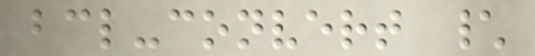bcl-convert \
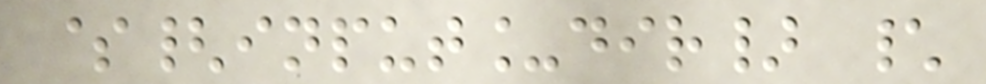${input_dir} \
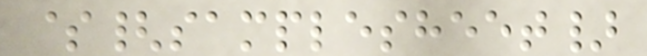${samplesheet}
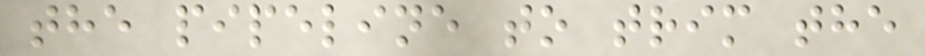the pipeline to trim the
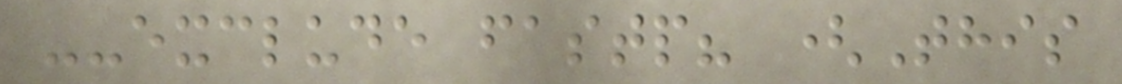--exclude fastp? (This
